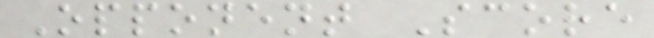Opponent Score
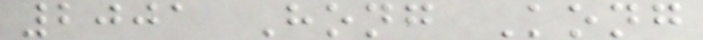2001 Hong Kong
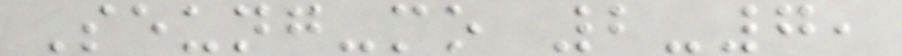Seung-mo 2-7,
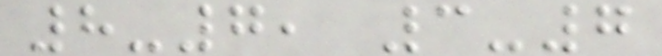8-7, 3-7
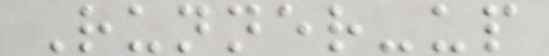Runner-up
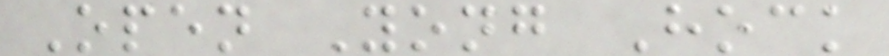Open Yong Hock
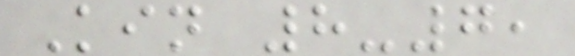Kin 8-7,
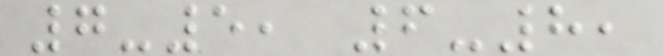7-5, 6-8,
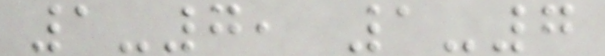1-7, 1-7
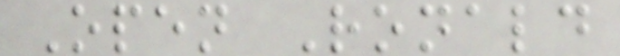Open Ronald
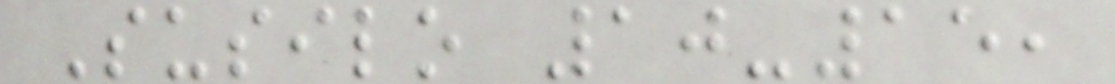Susilo 10-15,
